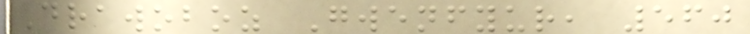Drawoboz Gwenfyur, 560
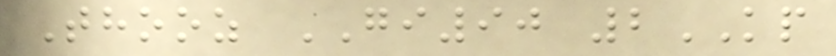Thooz GI90 2KP
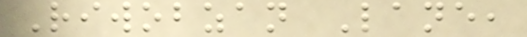Riwobzan Lane,
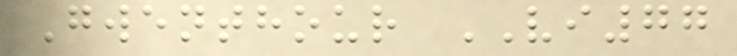Gwenthour VI77
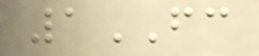1FC
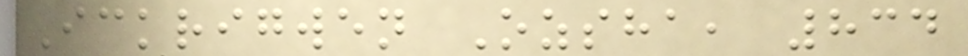Ickrigwen Ozsha, 834
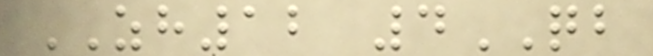ZH12 4QB
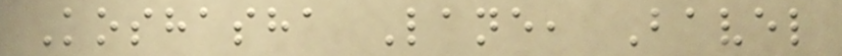Koshasha Lane, Bavel
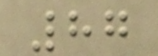87
